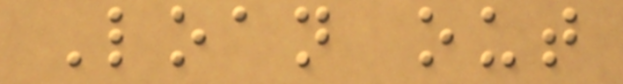Loan out
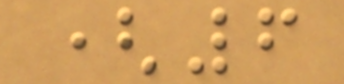(6
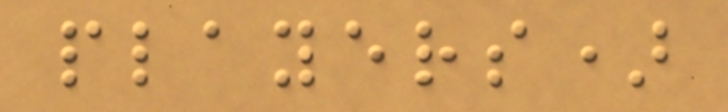players)
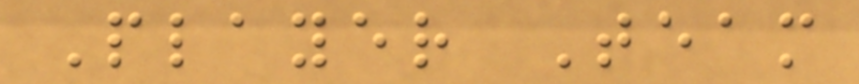Player Team
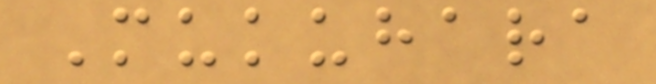Mukuhara
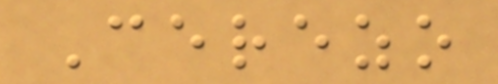Cerezo
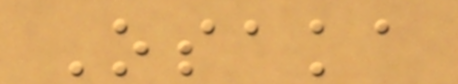Osaka
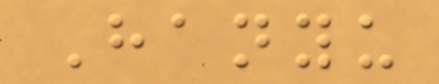Hanyu
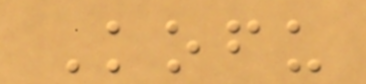Kofu
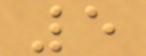5
